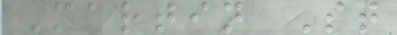Martin St
